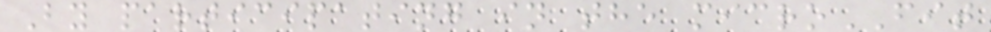By participating in the microFIT
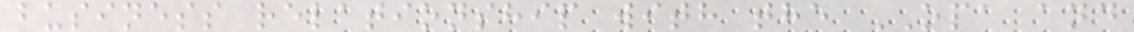business relationship with the OPA and
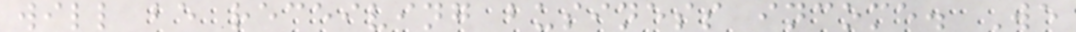will be receiving business income. We
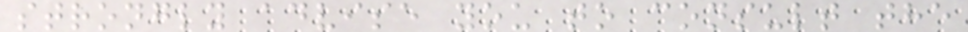strongly advise you to consult the
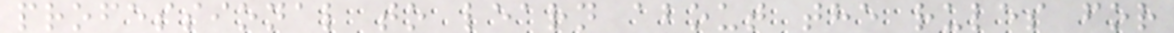professional to learn about the rules for
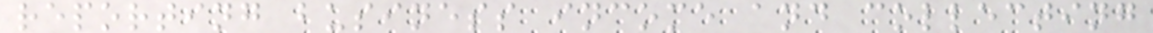reporting business income and collecting
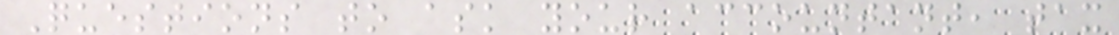Questions to ask your accountant, tax
